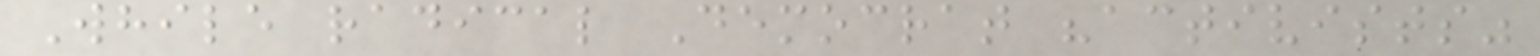While radical Democrat "activists"
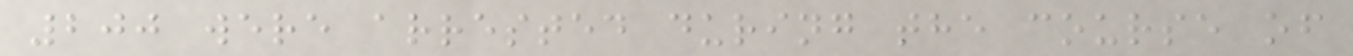200 were arrested during the course of
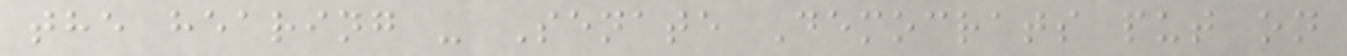the hearing - Senate Democrats put on
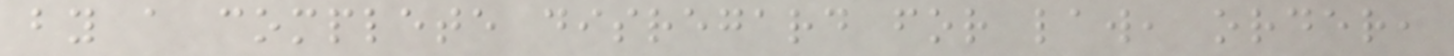by a complete disregard for law, order,
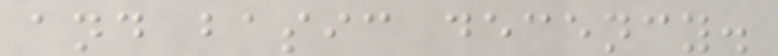and basic decency.
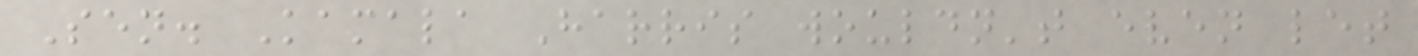Sen. Kamala Harris wouldn't even let
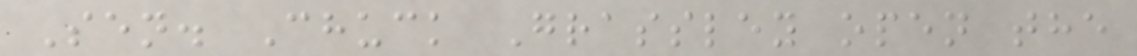Sen. Chuck Grassley open the
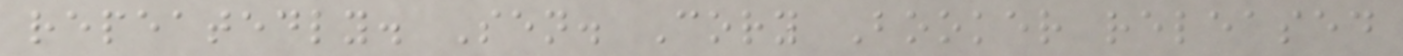repeatedly. Sen. Cory Booker released
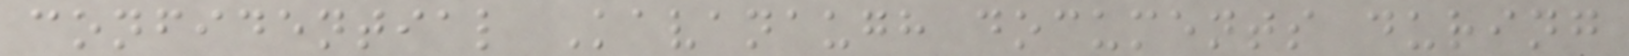confidential Kavanaugh documents during
